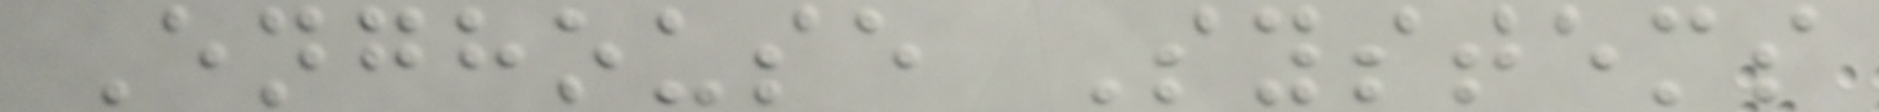Enghouse Systems
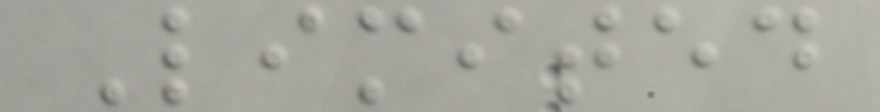Limited
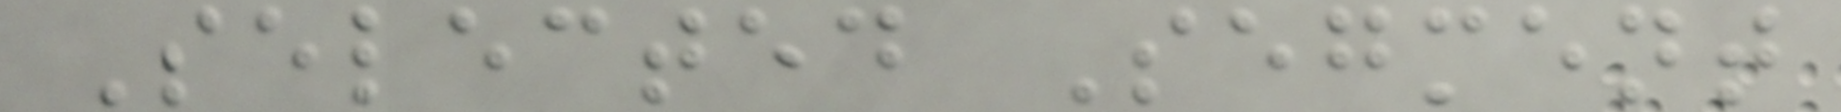Selected Segment
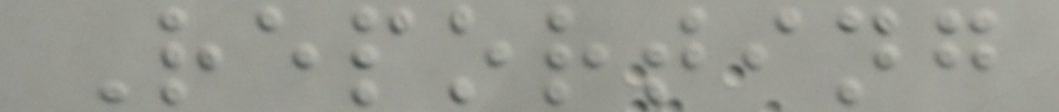Reporting
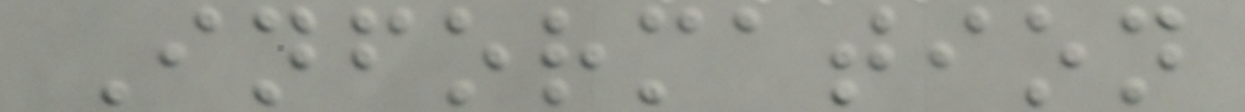Information
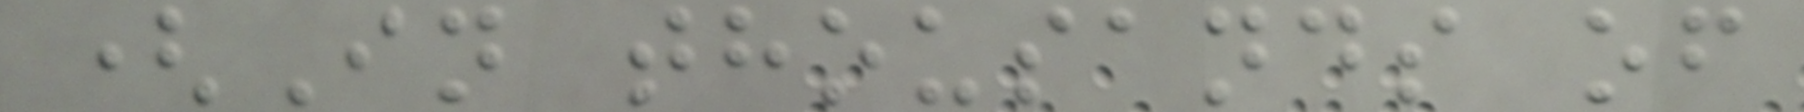(In thousands of
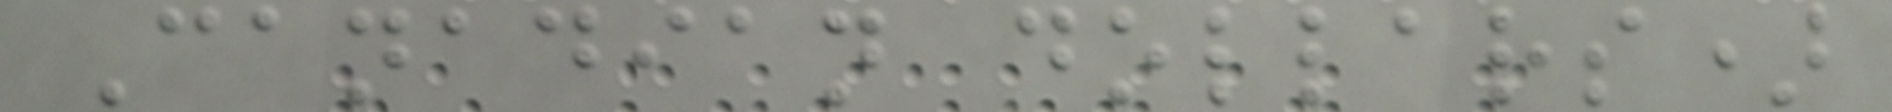Canadian dollars)
